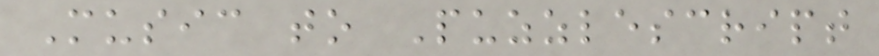Music to Puzzlescript
